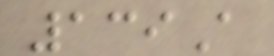139A
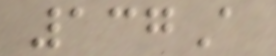137A
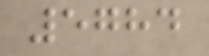5784
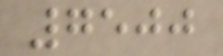7500
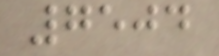7504
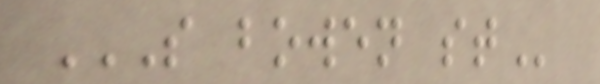S BOWEN ST
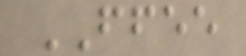FFEE
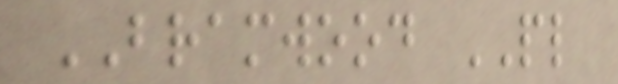BRAMWOOD PL
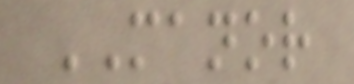MANOR
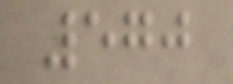570
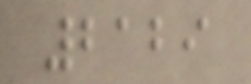2129
